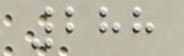288
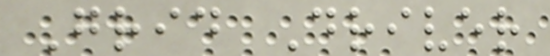Grid Driver
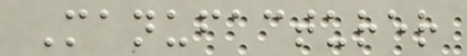Manufacturer
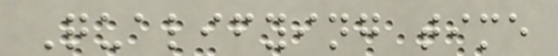Qualifying time
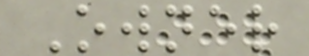Owner
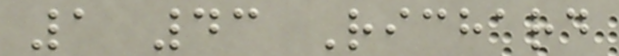1 43 Richard
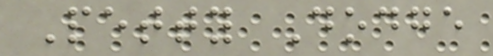Petty Dodge
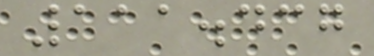111.437
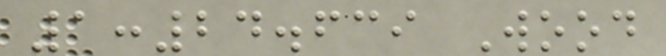1:24.639 Wood
